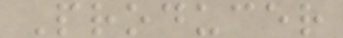Producer
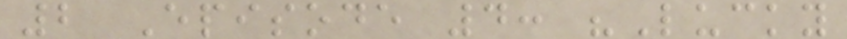2 Episode 4: "Lucky
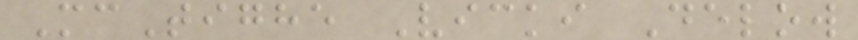McTighe Vicki Delow
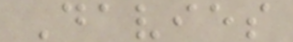Davies
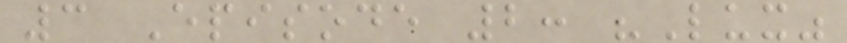3 Episode 2: "Lux"
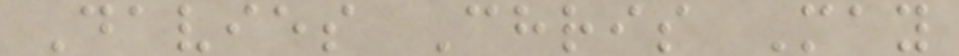Davies Chris May
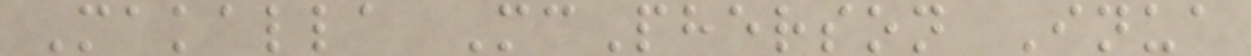Makalla McPherson Inua
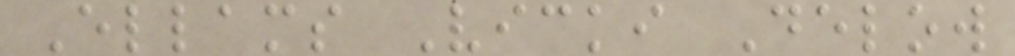Ellams Vicki Delow
